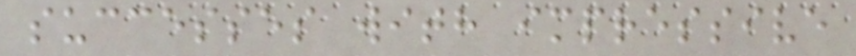successes with impressive
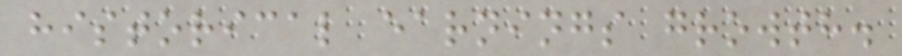historical earnings growth.
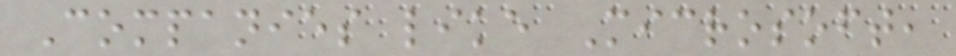Companies like Microsoft,
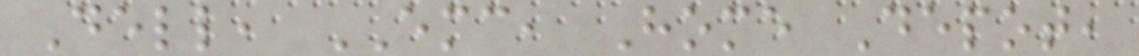Dell, EMC, Home Depot,
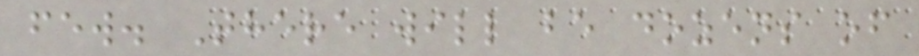few. There will be dozens of
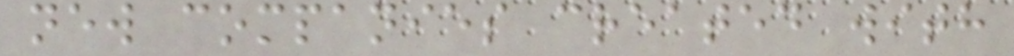new companies created with
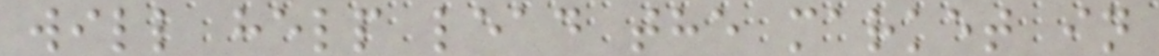will help lead the market in
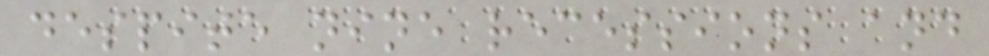despite nine recessions and
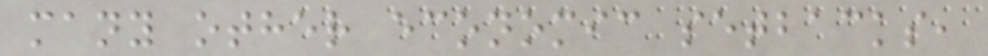many other economic setbacks,
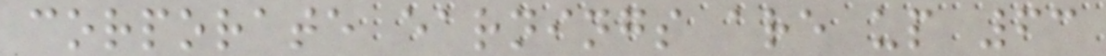corporate earnings are up 63
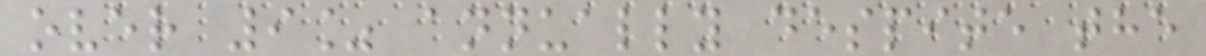over 9% annually despite the
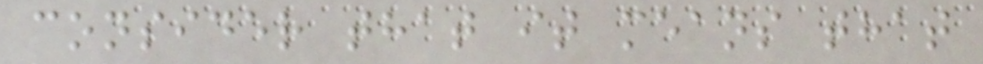consider that it means that
